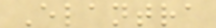Elantra
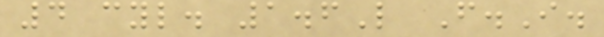4 cyl. 1.6L F.I.
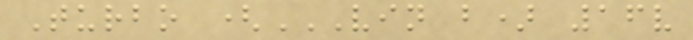Turbo (VIN B) 16V
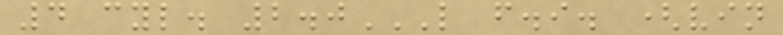4 cyl. 2.0L F.I. (VIN
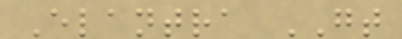Elantra GT
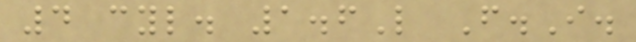4 cyl. 1.6L F.I.
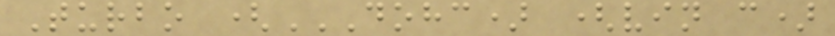Turbo (DOHC) (VIN C)
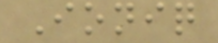Ioniq
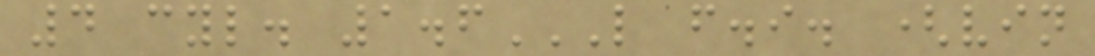4 cyl. 1.6L F.I. (VIN
